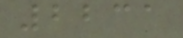2231
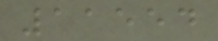11554
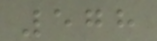578
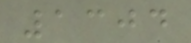1304
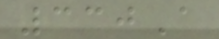330A
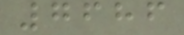7686
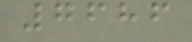7686
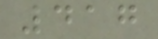417
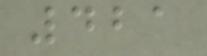421
